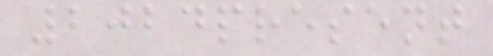2024present
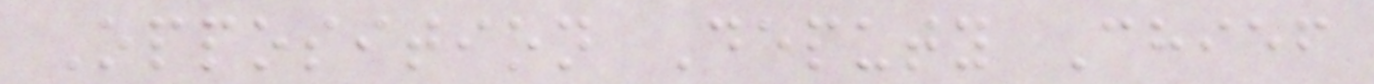Opposition Deputy Chief
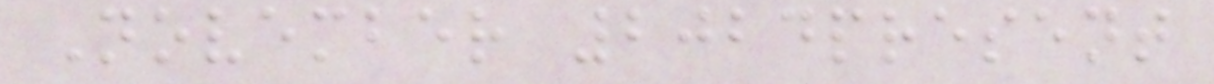November 2024present
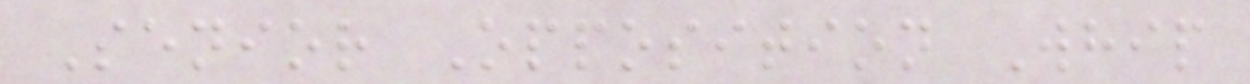Senior Opposition Whip
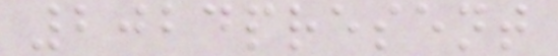2024present
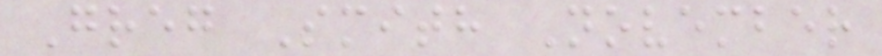Greg Smith November
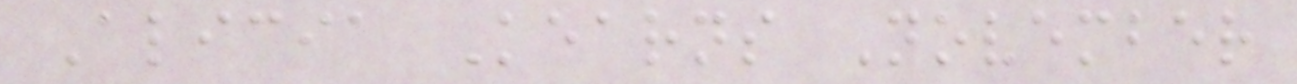Alicia Kearns November
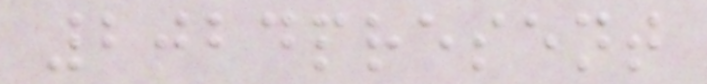2024present
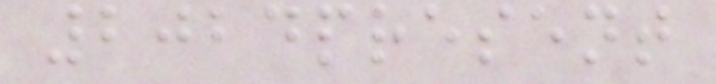2024present
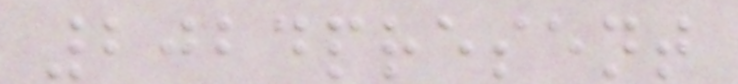2024present
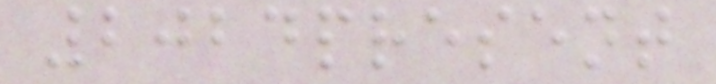2024present
